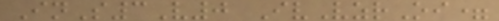InS3V0 IvVzrOi=
